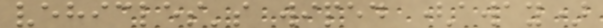vehicles's wiped (away)
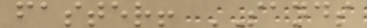faster! SANDS
